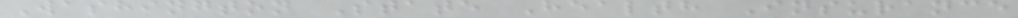Washington State Health Insurance
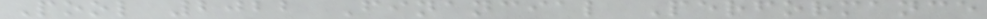Pool 2022 Financial Performance
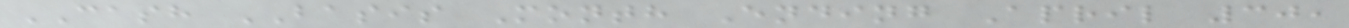CASH BASIS Month Ending April 30,
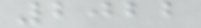2022
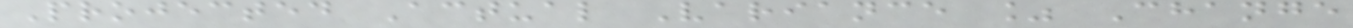Projected Actual Variance % Change
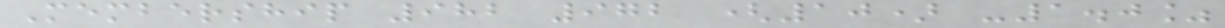Membership 982 972 (10) -1.0%
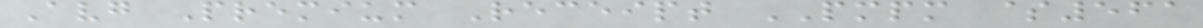Avg Premium Receipt PMPM $561
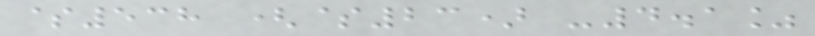$538 ($23) -4.1%
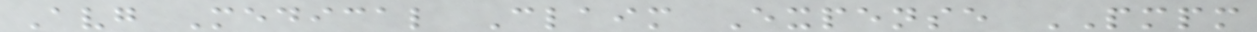Avg Medical Claim Expense PMPM
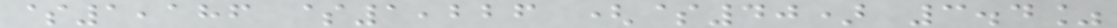$1,186 $1,226 ($40) 3.4%
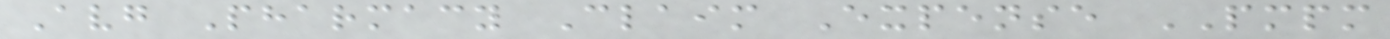Avg Pharmacy Claim Expense PMPM
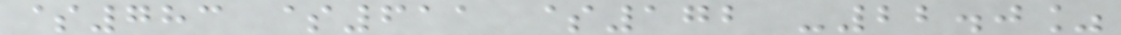$783 $611 $172 -22.0%
